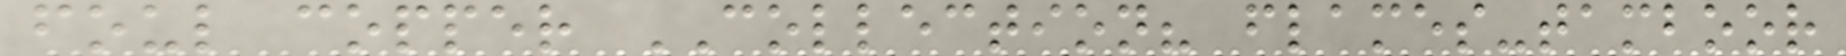foul copper COLLECTION? flames-tamboor
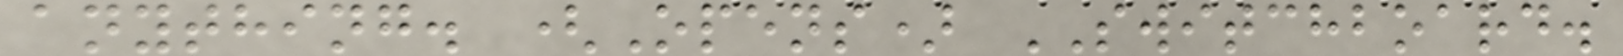anything. (Opens) SWITCHBOARD.
